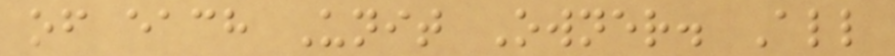of each Unit Owner. All
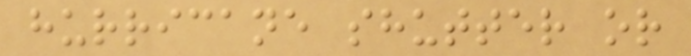hurricane shutter or
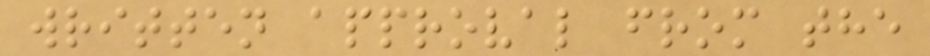written approval from the
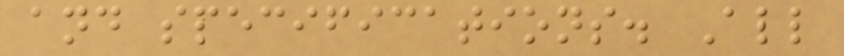and specifications. All
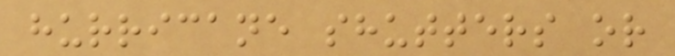hurricane shutters or
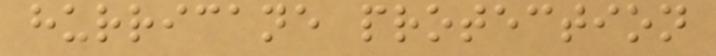hurricane protection
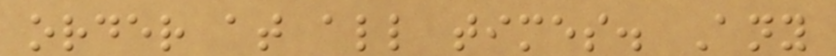order at all times. Any
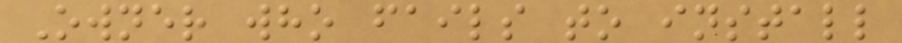Owner who fails to install
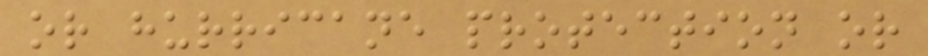or hurricane protection or
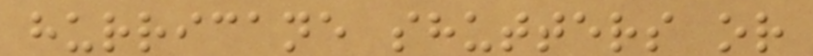hurricane shutters or
